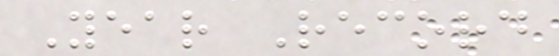Year Record
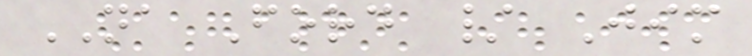NA Ford / Jim
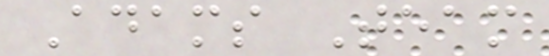Adams Team
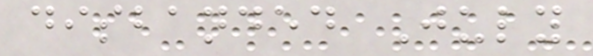disbanded July
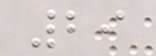29
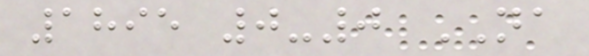1895 0-0 NA
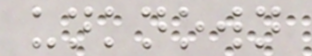unknown
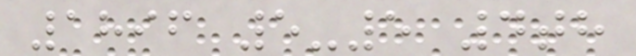1896 5-5 4th
